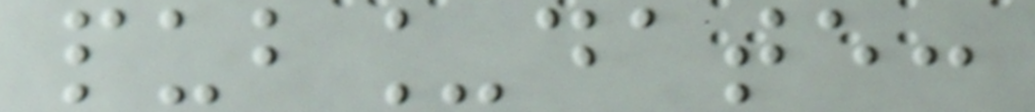pub_date:
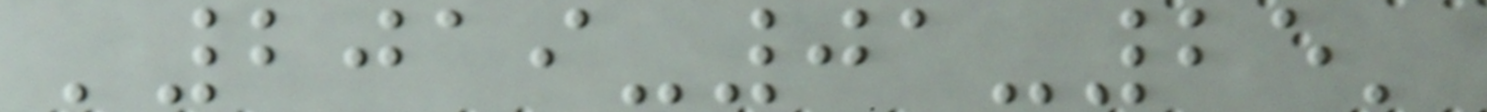'2019-01-25'
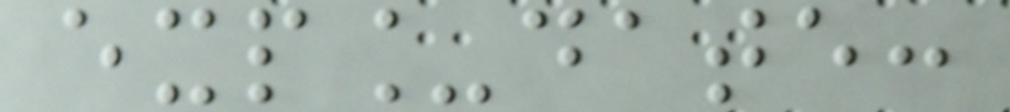exp_date:
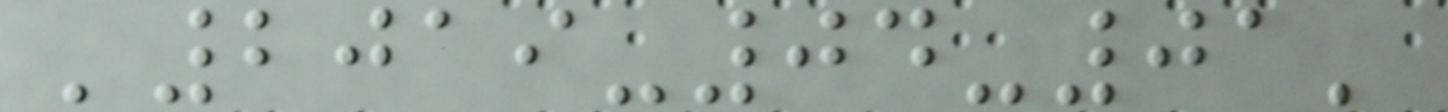'2019-04-01'
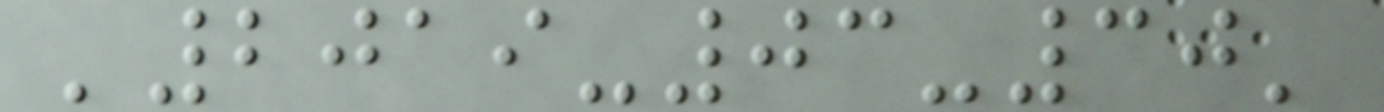'2019-03-30'
